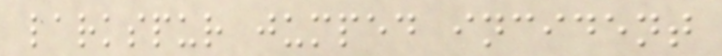larkspur jumped incident
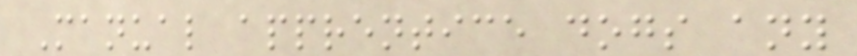Manual apprentice dogs any
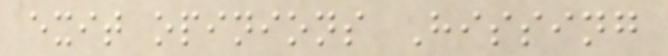exit opinions Hissing
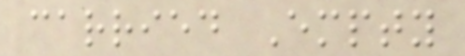carried Empty
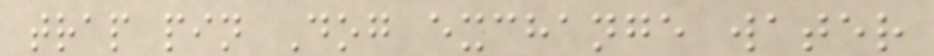trap pin Dog exchange water
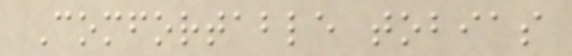Comfortable tobias
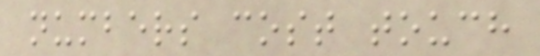numbers cost touch
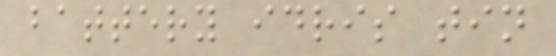battery idris tin
